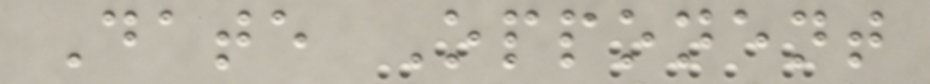Date Opponent
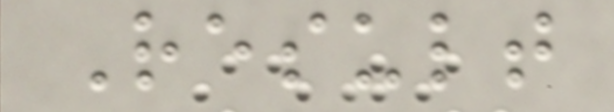Result
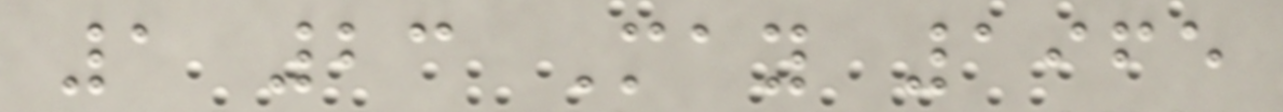1 23 May 1965
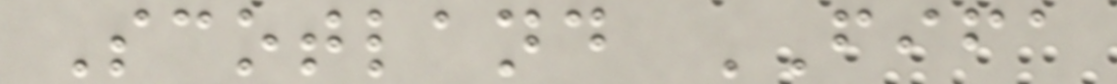Scotland FIFA
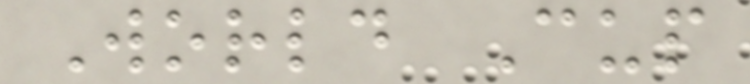World Cup
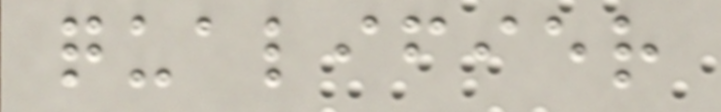qualifier
